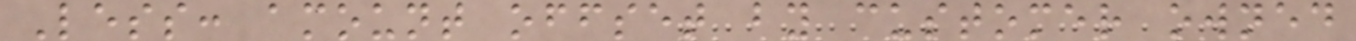Less: amount offset by customer owned
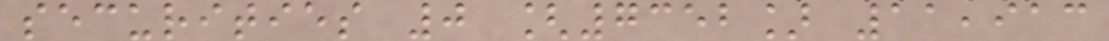securities 0 [7352] 11,913
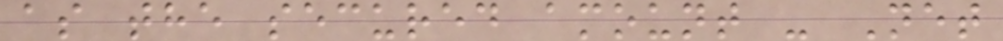as the secured amount - Net
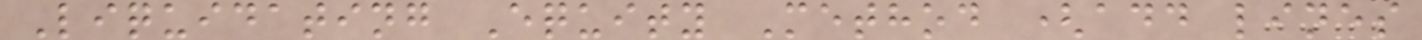Liquidating Equity Method (add lines
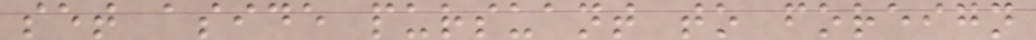set aside pursuant to foreign
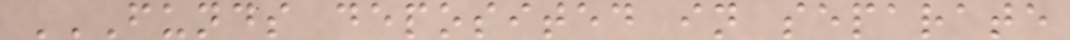FUNDS DEPOSITED IN SEPARATE
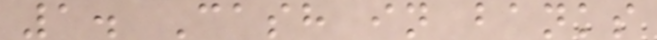1. Cash in banks
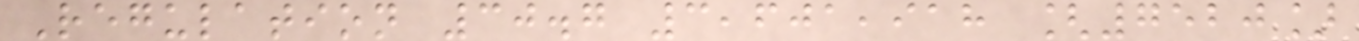Regulation 30.7 3,601,918 [7520]
